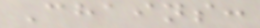Chains:
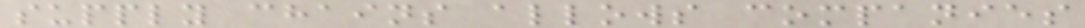supply chains allows companies
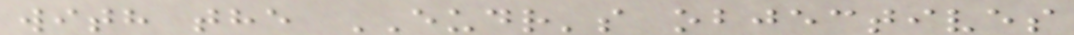with the EUDR's objectives
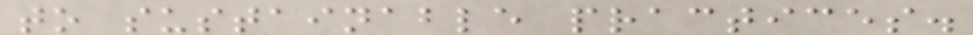to sustainable practices.
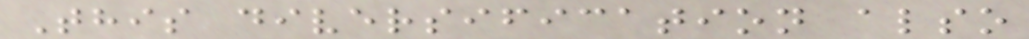This diversification also
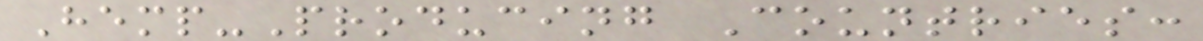Hemp-Producing Countries:
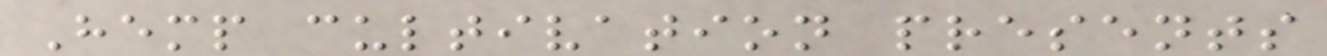Hemp cultivation presents
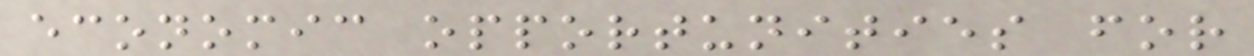economic opportunities for
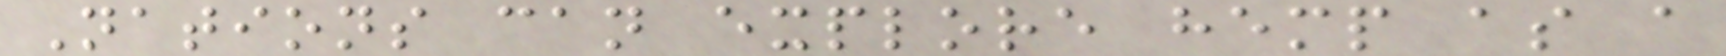Nations can explore hemp as a
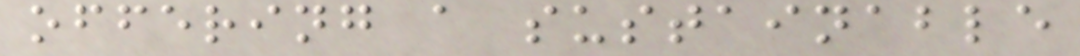offering a sustainable
